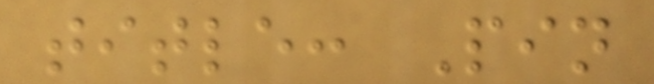title: Pin
